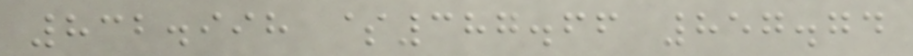832.998 $387.66 857.74
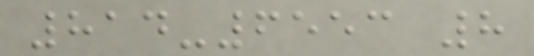814-6553 8
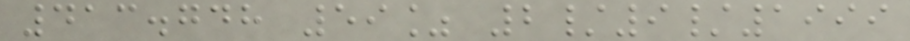413.748 59% 2/9/1999
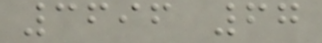3696 67
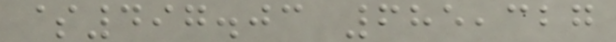$497.03 685,327
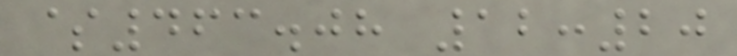$463.08 12:20
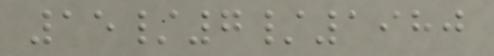15/7/1980
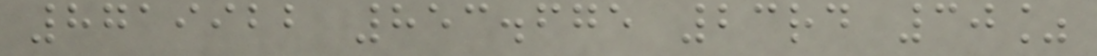8719922 853.675 23rd 30%
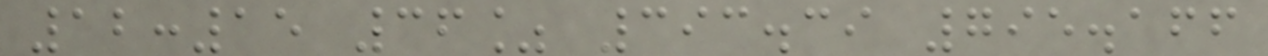12:15 36% 393.39 795.166
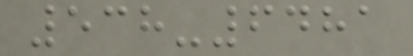538-6481
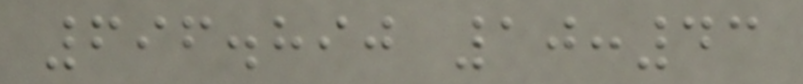696.890 10:43
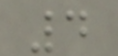4
